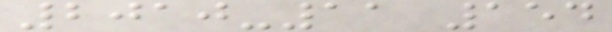2010-11 154
